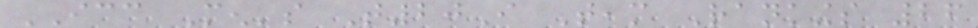ICC Men's T20I Team Rankings 26
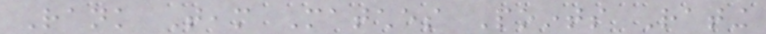Rank Team Matches Points Rating
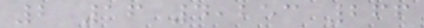2 16 4,253 266
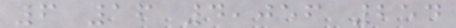6 16 4,056 254
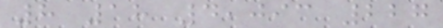8 18 4,093 227
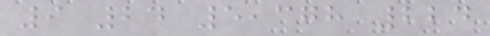9 24 5,378 224
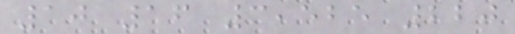10 16 3,525 220
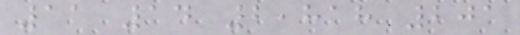11 14 2,818 201
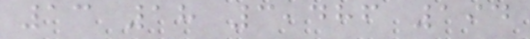13 18 3,486 194
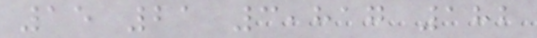15 21 3,817 182
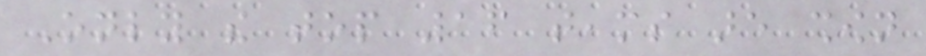Only the top 16 teams are shown
